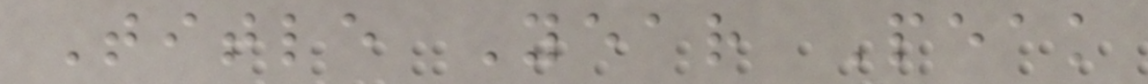Title Year Peak
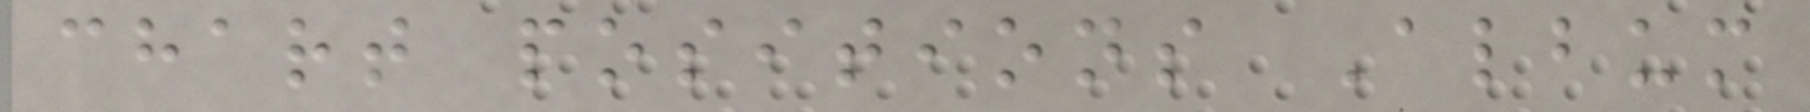chart positions Album
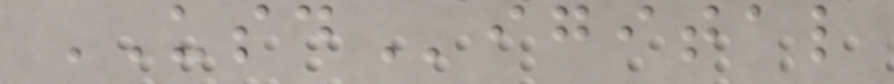USDigital
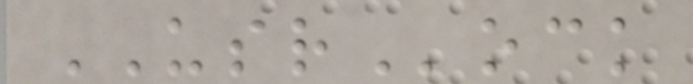USRock
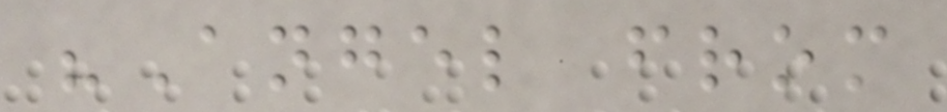"Angel from
